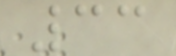33
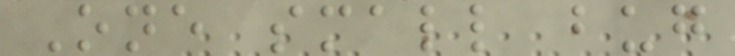One small bug
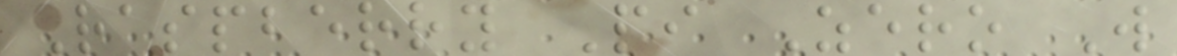Raspberry Pi Zero W
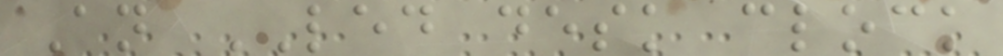An LED desk clock
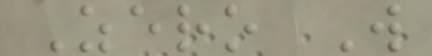Zero W
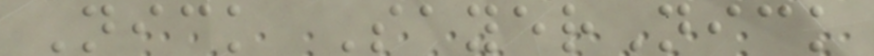Nick SayerNick
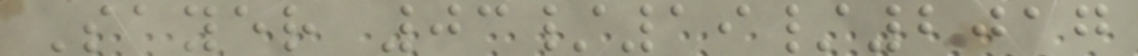Sayer 03/19/2017
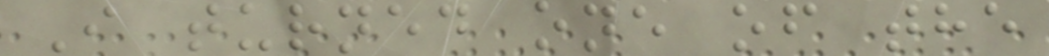I turned one of the
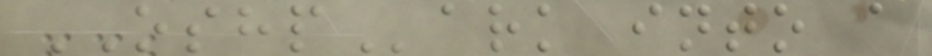OSHPark into a
